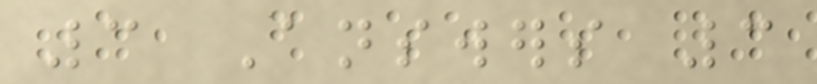3 Answers 3
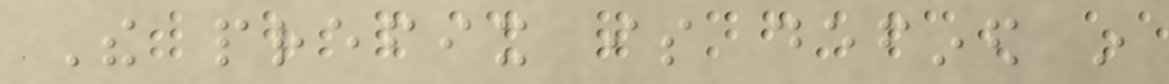The prefix is defined in
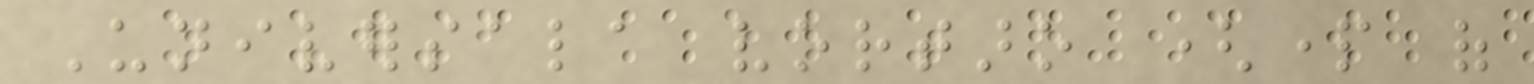Universala vortaro (part of
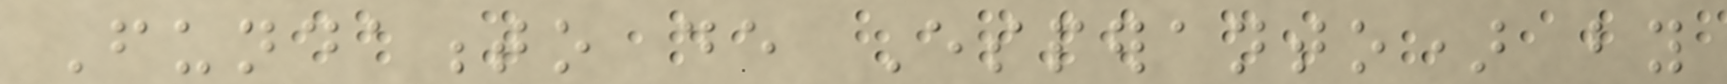Fundamento de Esperanto) by
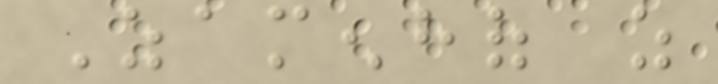Zamenhof as
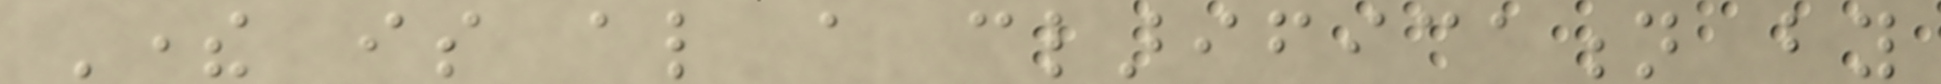There is also a clarification by
